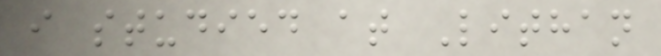i studied at Lithan
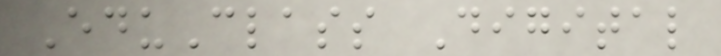EduClass Digital
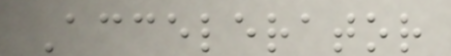Accelerator
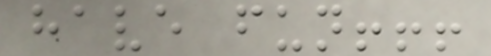have fun!!!
